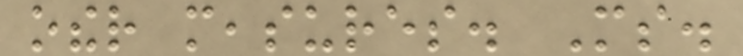other measures. Ms.
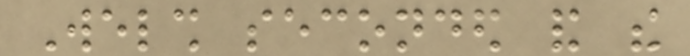Welsh seconded and the
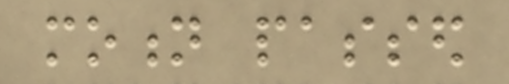motion passed
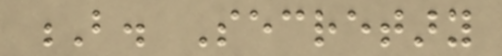B. Secretary
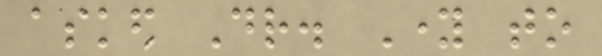asked Dr. Young to
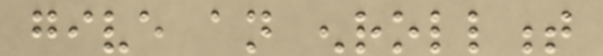give an enrollment
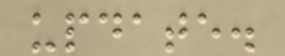update.
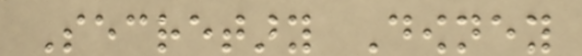Secretary Downey
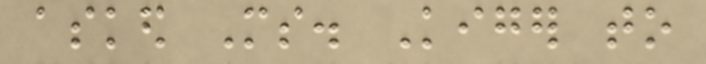asked Ms. Kiger to
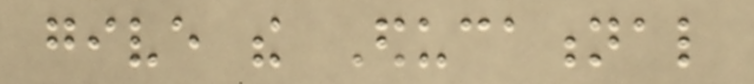give the Educational
